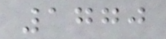1770
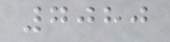7080
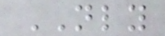NLY
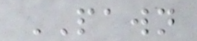PAWN
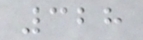328
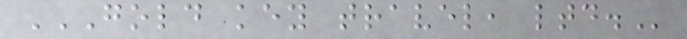GOLD KEY TRAVEL, LTD.
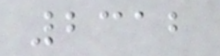2312
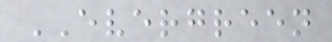EVERGREEN
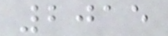2015
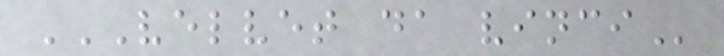VELVET DA VINCI
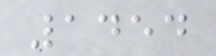1454
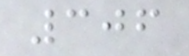306
